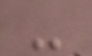-
